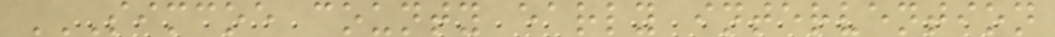SIMCOE COUNTY EARLY INTERVENTION
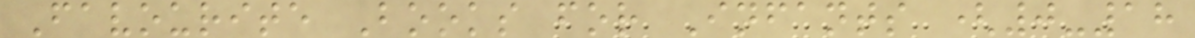Favourite Books for Infants (0-18
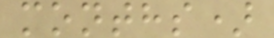months)
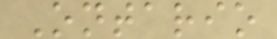Ontario
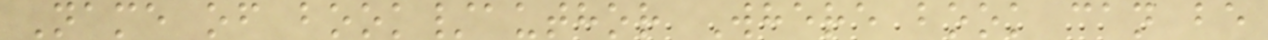Name of book/author Where book can be
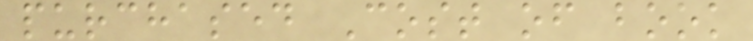purchased Cost of book
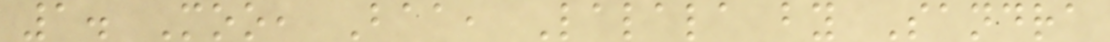1. Moo, Baa, Lalala by Sandra
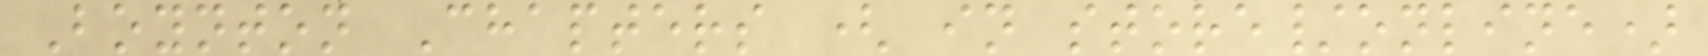Boynton Chapters ( in store/online)
